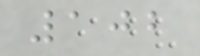102
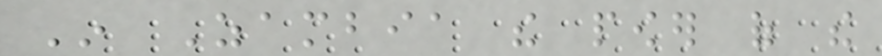In Zambia the power of the
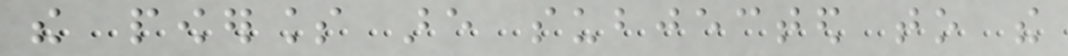the powerless are subjected to the
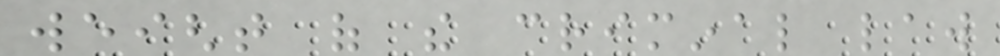weight of the criminal law
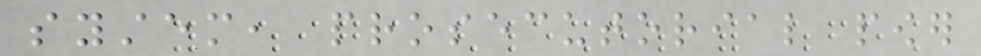system, prosecutorial power
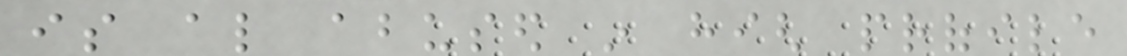is also abused in high profile
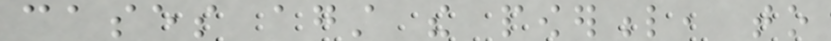cases against the powerful, to
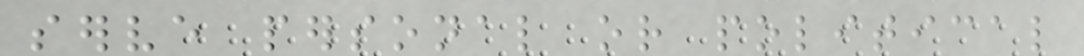serve personal or political
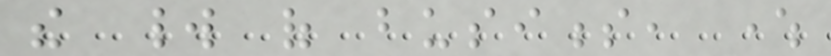the world of business, where
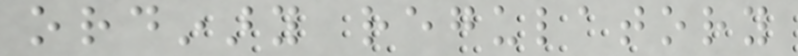ordinary regulatory
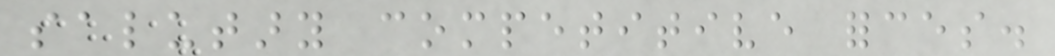salutary competitive forces.
